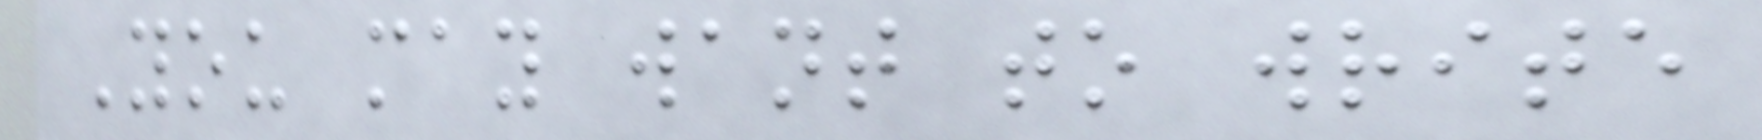You may want to write
